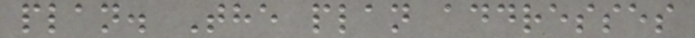plan. The plan addresses
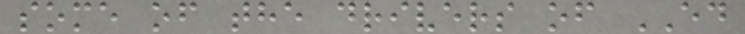some of the drivers of ED
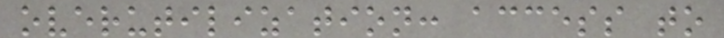overutilization: access to
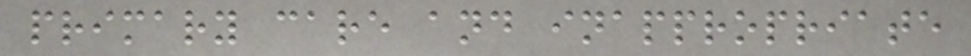primary care and inappropriate
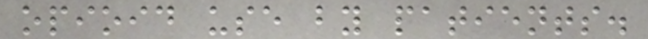opioid use by patients.
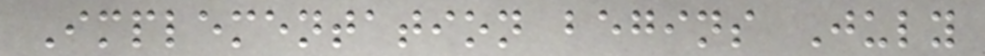Implementation begins July
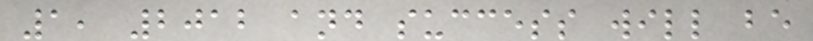1, 2012 and success will be
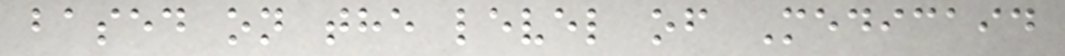based on the level of Medicaid
